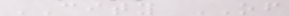CITY OF
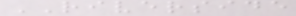RIVERSIDE
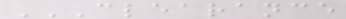CLEARANCE
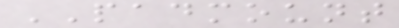PADMOUNT
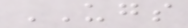UGS
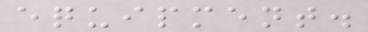equipment.
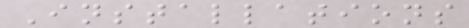Installations
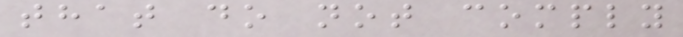that do not comply
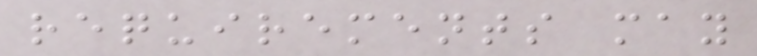requirements may
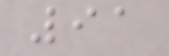91
